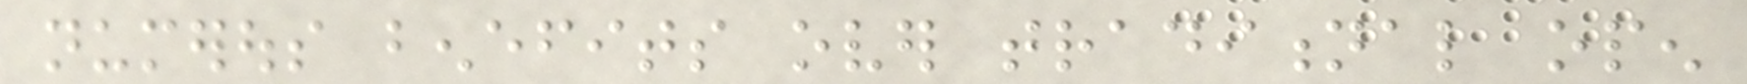numerous benefits over traditional open
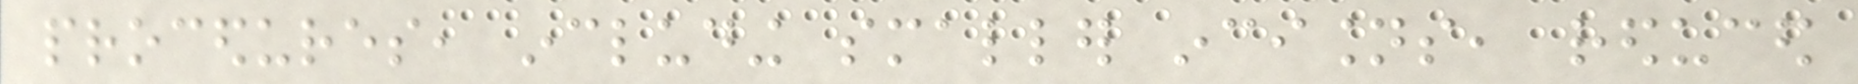procedures, including smaller incisions, reduced
